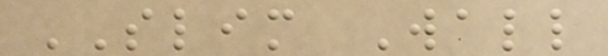SLIM Wall
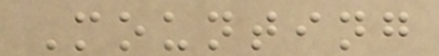Mounting
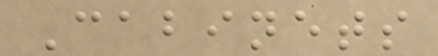Cabinets
